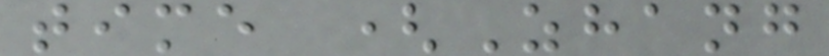time (Zhang
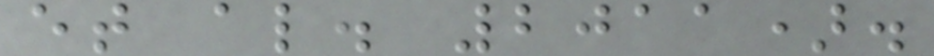et al. 2011).
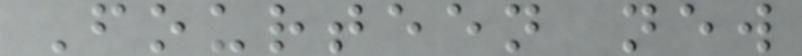Fourteen new
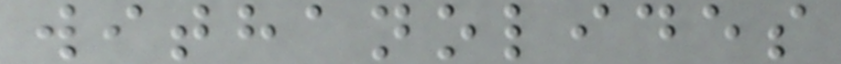withanolides
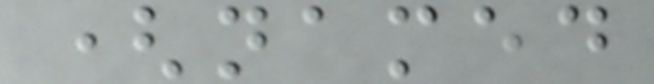(named
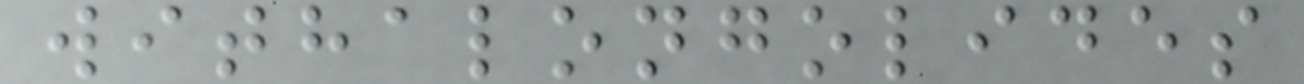withalongolides
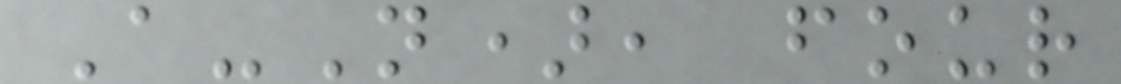A-N), four
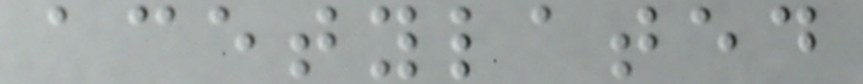acetylated
